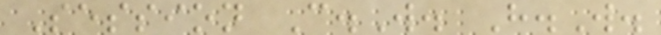Session C.W. H.W.
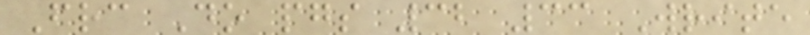Frc Do pgs 32 33 Write
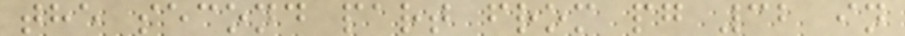the second part from pg 32 in
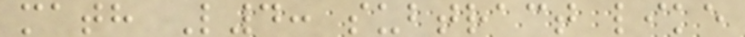math L4: subtract like
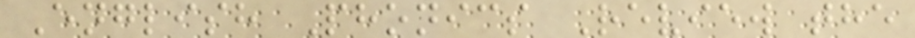English Phonics Review the
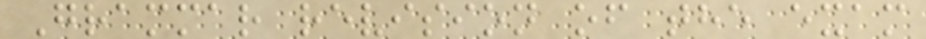Grammar revision of the exam
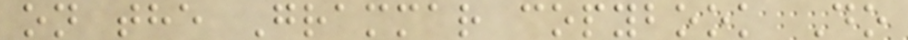on the Grammar copybook Do
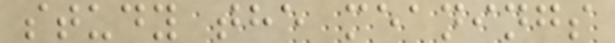study the meanings
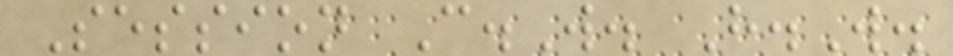Session C.W. H.W.
